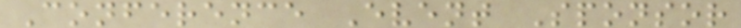Conference Event Sponsor
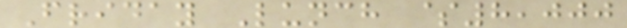Friday Lunch $8,000
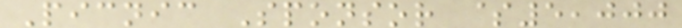Picnic Sponsor $5,000
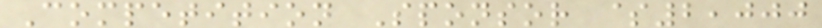Competition Sponsor $2,000
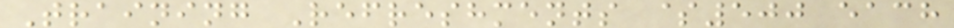Training Refreshments $500 each
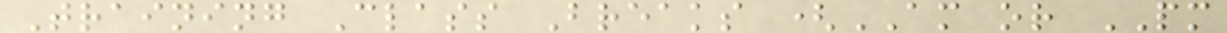Training Class Breaks (AM or PM
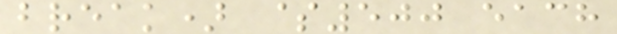break) $500 each
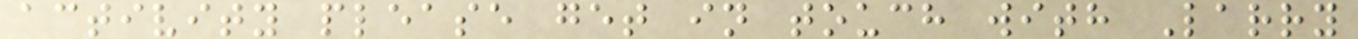activity please get in touch with Larry
